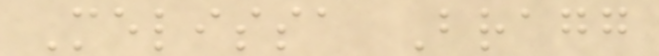Melissa Bragg
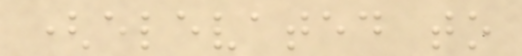(elevated to
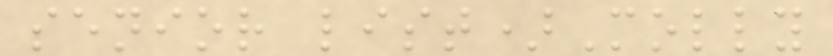senior list)Molly
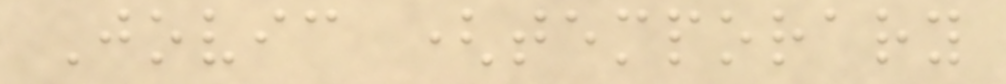Jovic (temporary
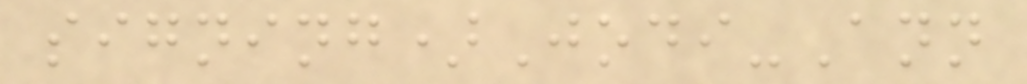signing)Jodi-Ann
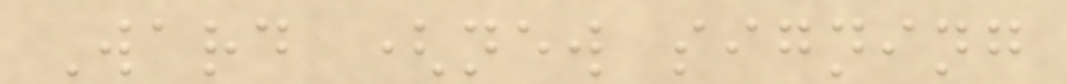Ward (new signing
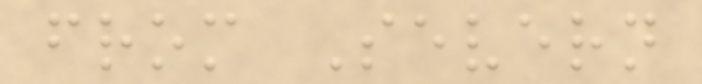from Severn
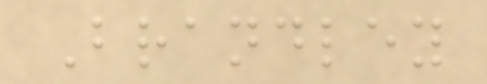Brandley
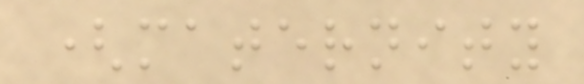(maternity
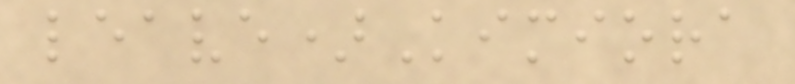leave)Kimiora
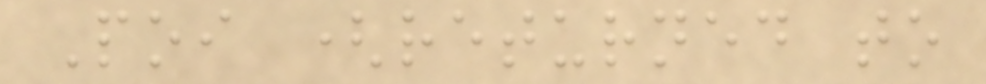Poi (returned to
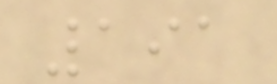191
